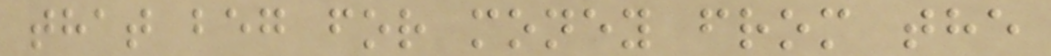that beg for money from the
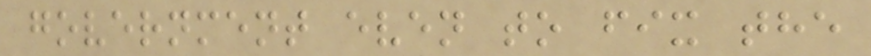government even to fix the
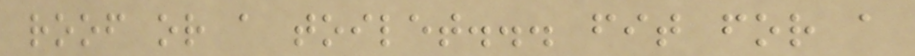roof or a toilet... fit for a
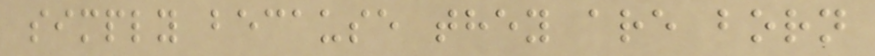simply because they are born
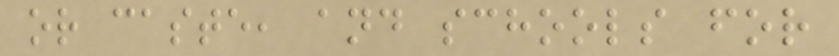or caste, and schools for
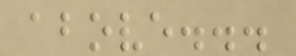above...
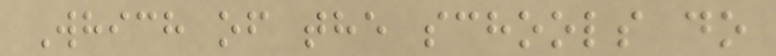Which of the schools do
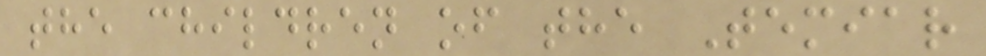the children of the Temiar
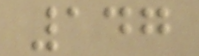147
